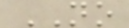NO
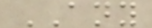ANY
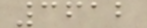3612
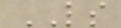LS
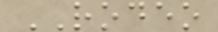RODEO
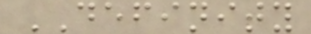DEFINITY
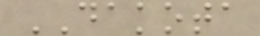DAKOTA
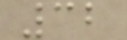32
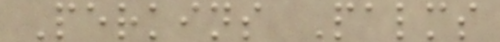Perkins Palms
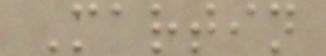Martin
